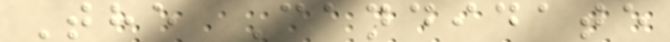The Candidate
